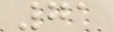71
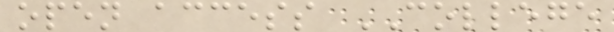open access COLLEGE
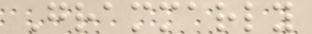Grammarly
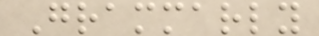Grammarly
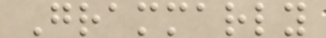Grammarly
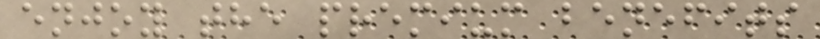enjoy the premium benefits
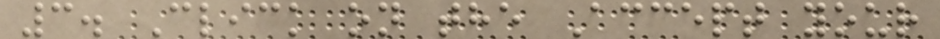3. Click on the Accept your
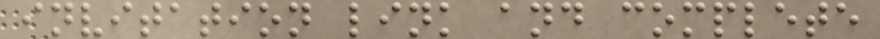invitation link and complete
